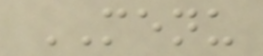MENU
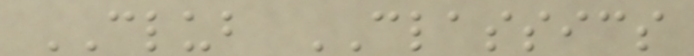CLUB CLASSICS
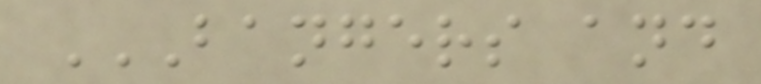BANGERS AND
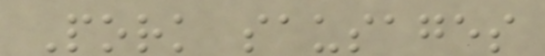Pork sausages
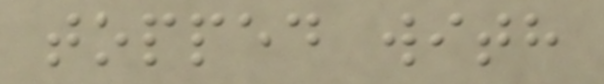topped with
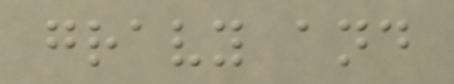gravy and
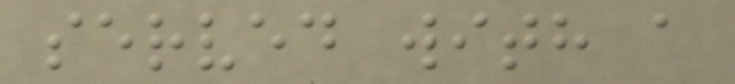served with a
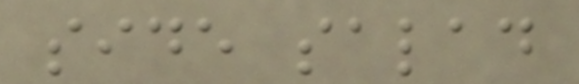side salad
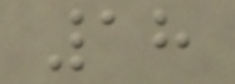18
